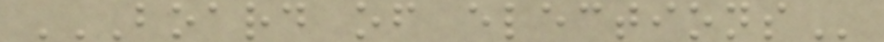BOARD OF ELECTIONS
